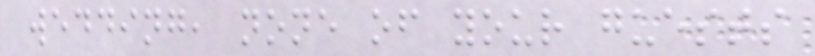wedding, none of your guests
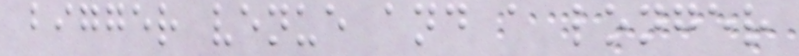bigger venue and a longer
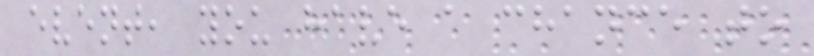event, you have a chance to
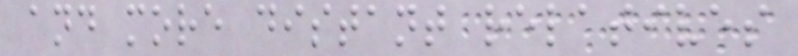and more distant relatives
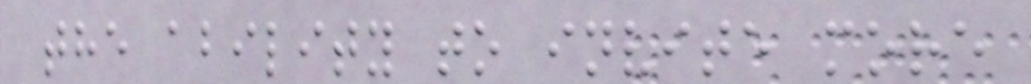the ability to invite more
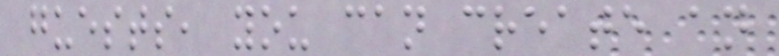guests, you can create an
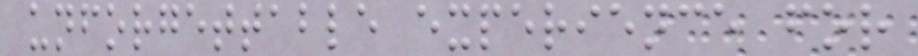unforgettable experience for
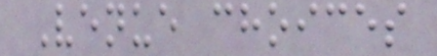Venue choices
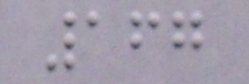167
